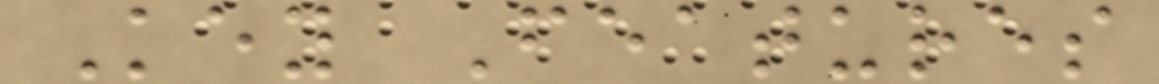Key Features
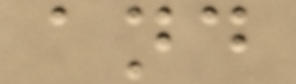and
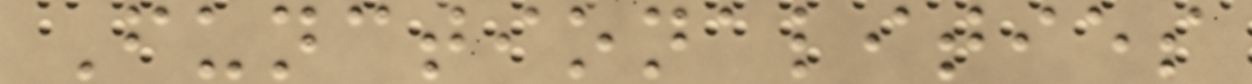Functionalities
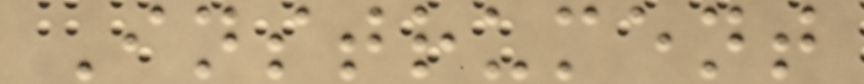Instrument
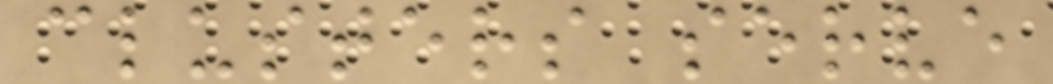clusters serve
